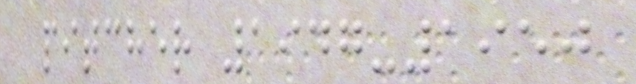pitcher 1947-1950
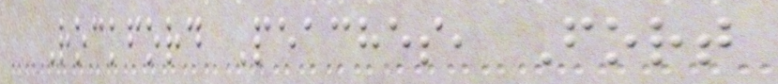Rockford Peaches, Fort
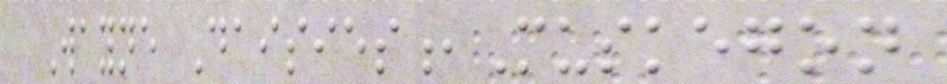Wayne Daisies,Muskegon
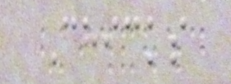Chicks
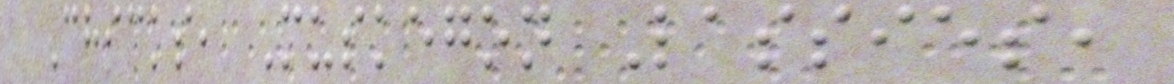Chicks, Muskegon Lassies,
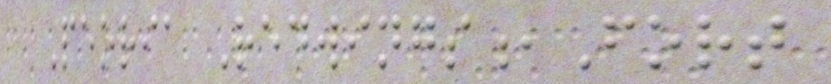Peoria Redwings,Fort
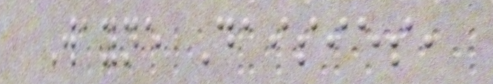Wayne Daisies,
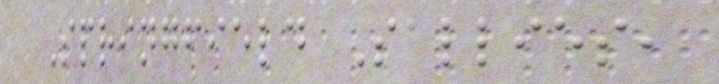Springfield Sallies,
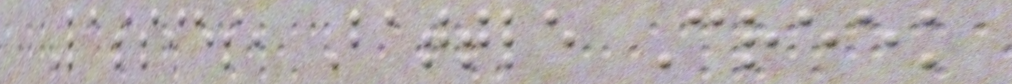Lassies, Battle Creek
